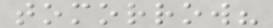tomorrow?
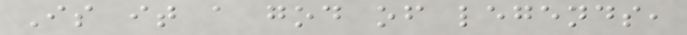Is it a god of legends,
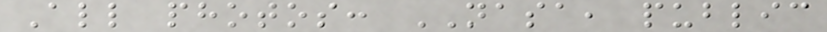All photos: NASA, public
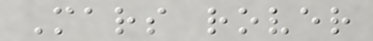Mars rover
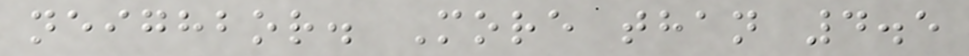neighbor. More than 4.5
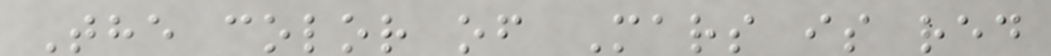The color of Mars is red
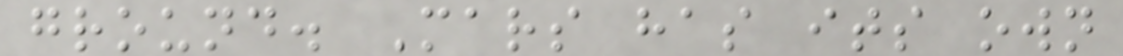ground. Mars has its own
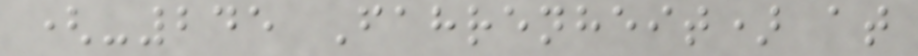(-245 Fahrenheit) at
